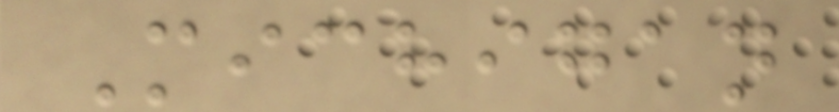Michigan
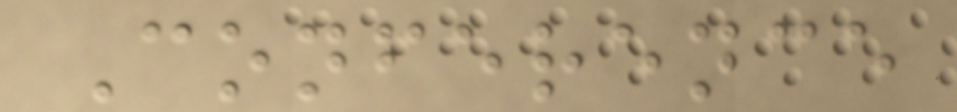Conference
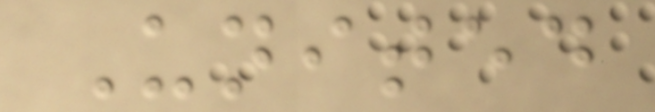United
